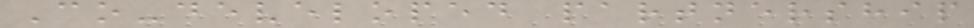Co-developed partnership
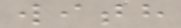with
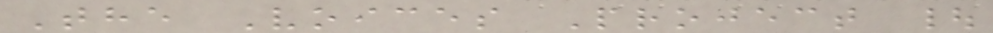The Voices Project |
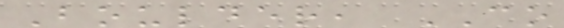Boulder, CO
